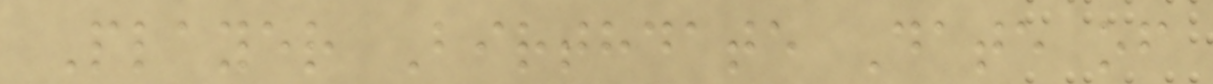Player Birthdate Date of
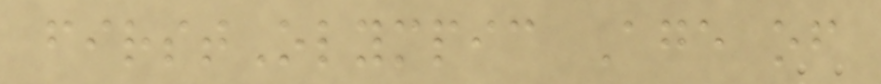firstOlympic Age of
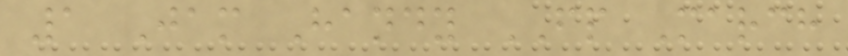1 Jam Handy FP March
